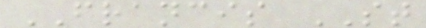FRANCIS ST
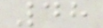48
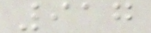917
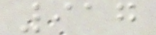917
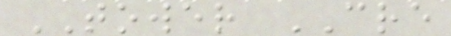TOWER CRE
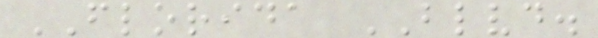FLORIDA BLVD.
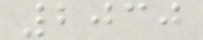2030
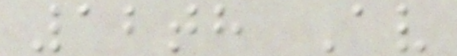12th Av
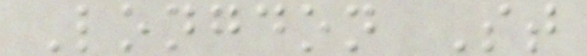Longdon St
